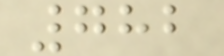782
